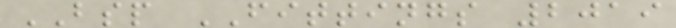BSP FITTINGS 2019
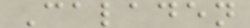Caladen
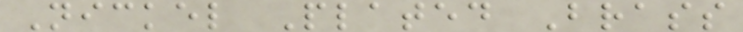Nickel Plated Brass
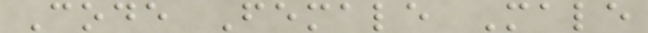Code Female Male
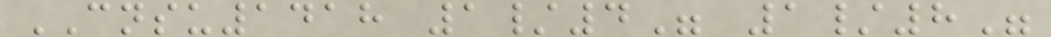CNSU1418 1/4" 1/8"
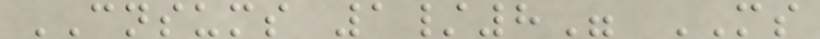CNSUMS 1/8" MS
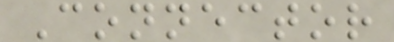Connector
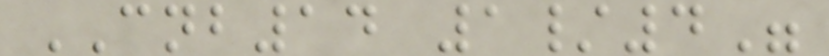CNB14 1/4"
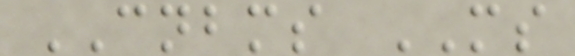CNBMS MS
